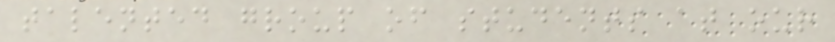talented group of students at our
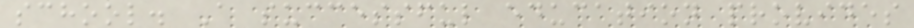school. A successful education provides
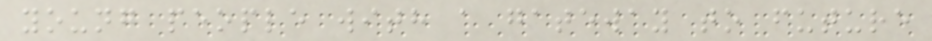young people with a gateway to future
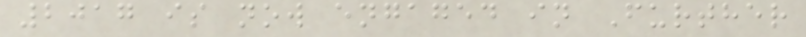2017 is now engaged in Further
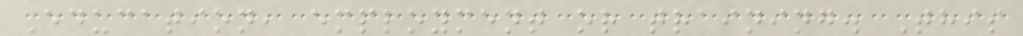Education, employment or training. This
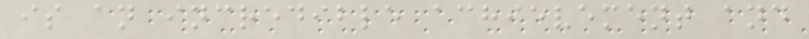is an incredible achievement and
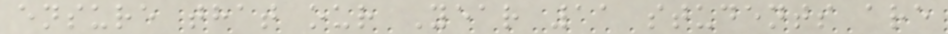ensure that our Year 11 students are
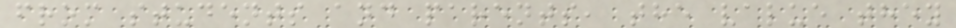from students and parents, the value they
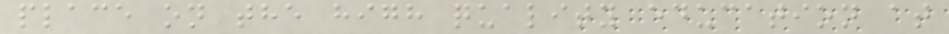place on the high quality education at
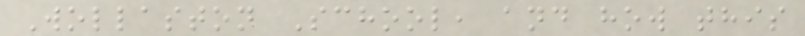Wollaston School, and how this
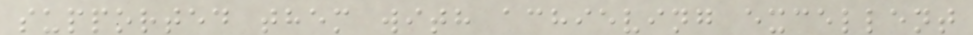supported them with achieving excellent
